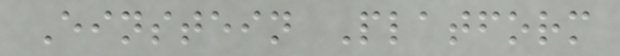Einstein Platform
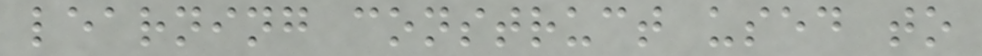learning construct used to
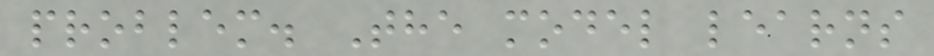problem. The model learns
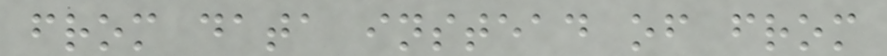from data instead of from
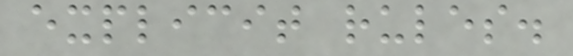explicit rules.
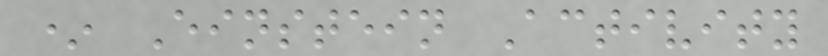* Einstein Activity
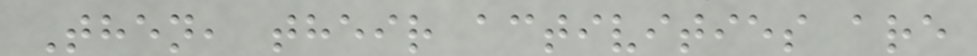Then, their activities are
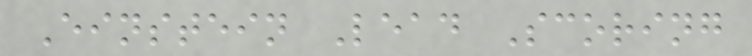Einstein Lead Scoring
